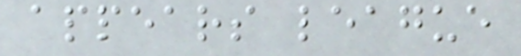appears league
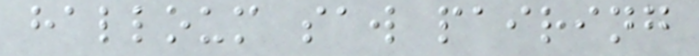halloum saw pairing
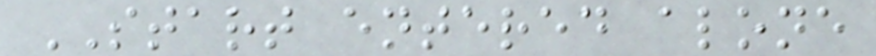START entered alone
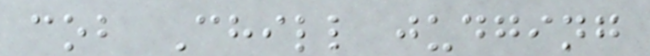cob Chill judging
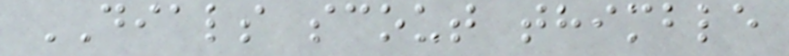DIALS scout thimble
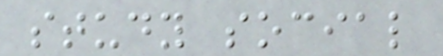study social
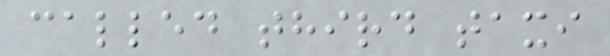called third taxi
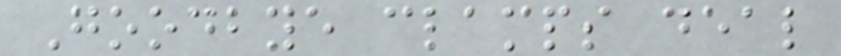Goodbye clamps deal
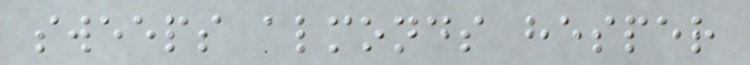sweeps almonds hesper
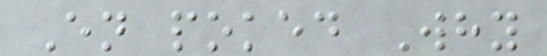En poked Why
